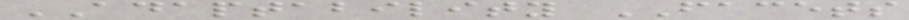ADAPTABILITY FACETS
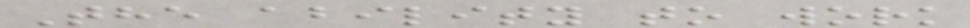The ability to work
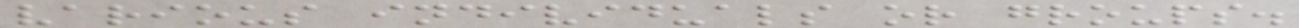various individuals or groups.
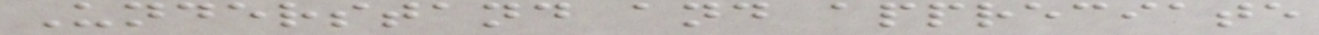Understand and appreciate
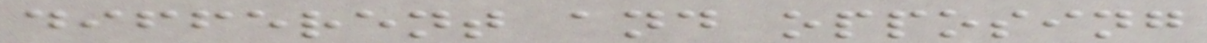different and opposing
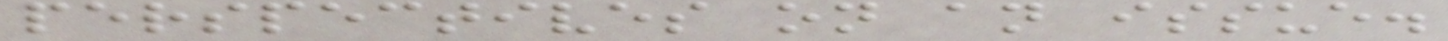perspectives on an issue.
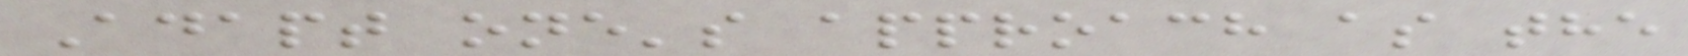Adapt one's approach as the
